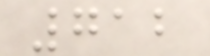712
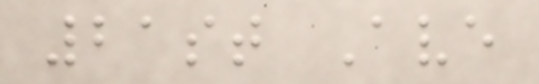21st Ave
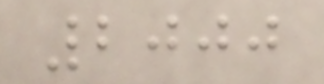2000
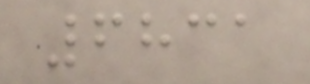6831
